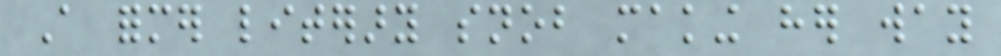A former literary snob making her way
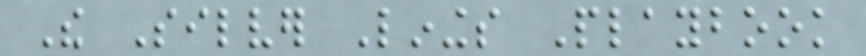The Silver Linings Playbook
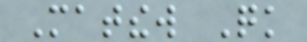Matthew Quick
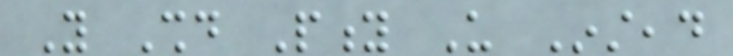You Should Pity Us Instead
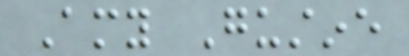Amy Gustine
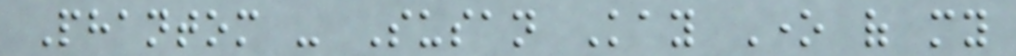Phantom - Susan Kay One of my
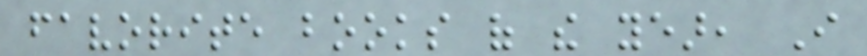favorite books of the year, I
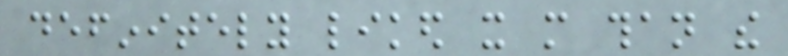definitely liked it more than the
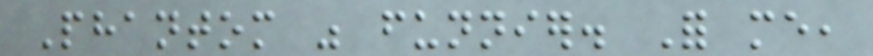Phantom was funnier. For me,
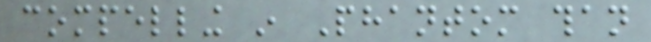compelling in Phantom than
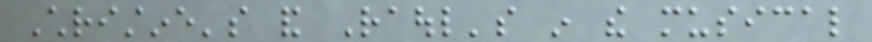Christine's and Raoul's in the musical
